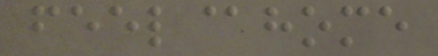feel@home
